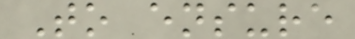To ensure
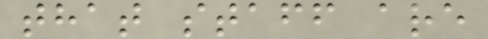that staff are
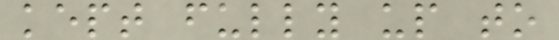kept fully up to
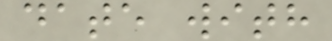date with
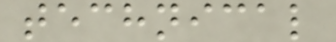technical
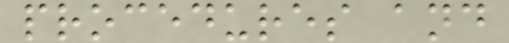procedures and
